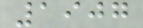1907
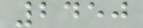2450
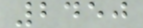2450
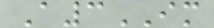A3IM
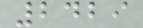2429
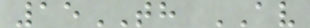15TH AV
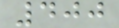400
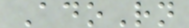AdoRn
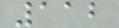112
